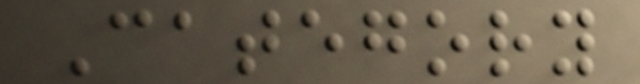Category
